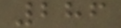286
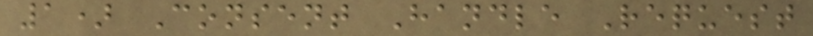1) Consent Handle Request
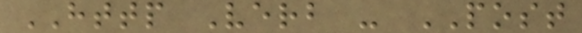HTTP Verb - POST
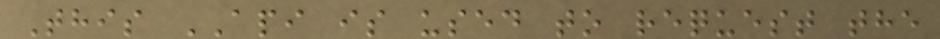This API is used to request the
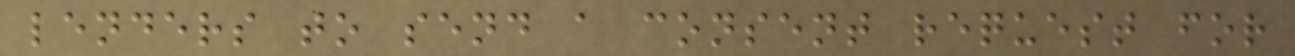lenders to send a consent request for
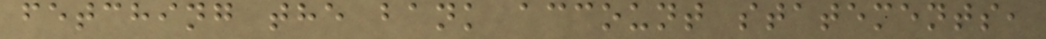fetching the bank account statements,
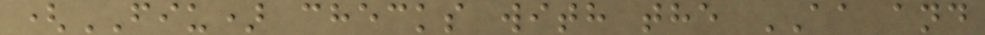(FIU) checks with the AA and
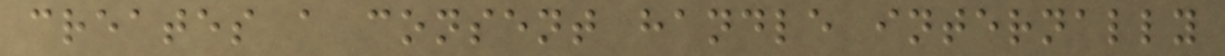creates a consent handle internally
